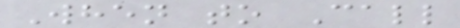When to Call
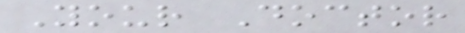Your Doctor
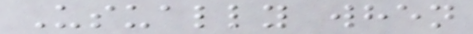Usually when
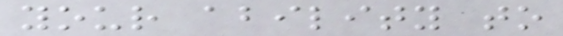your ability to
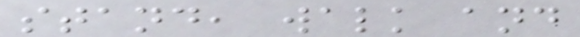stand, walk and
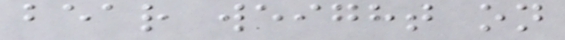bear weight on
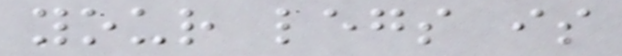your legs is
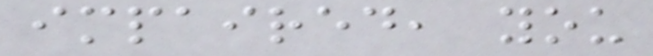impaired, you
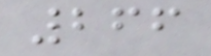266
